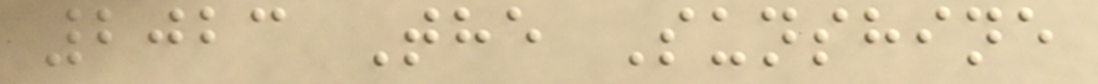2023 The Sunshine
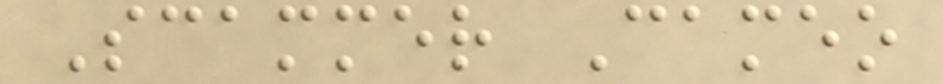Scammer Cameo
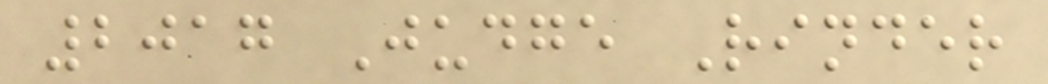2017 Judge Rinder
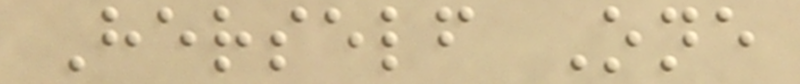Herself One
